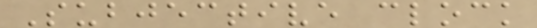Subjective clock
